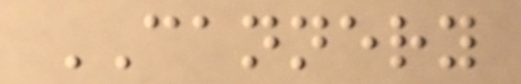CANNERY
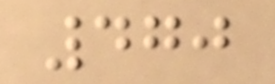470
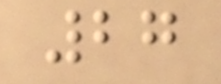27
